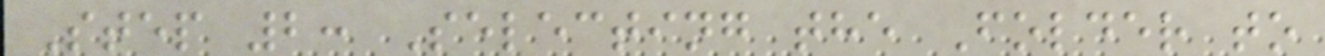Step 2: Selecting the Folder to
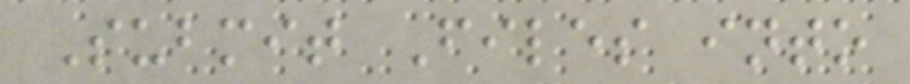Submit Files into
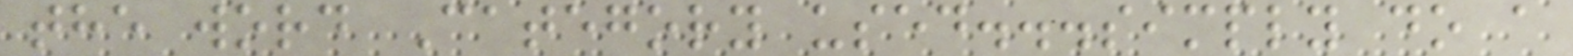the word Category used...simply do a
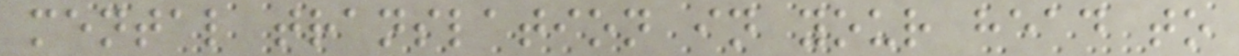mental translation in your head to
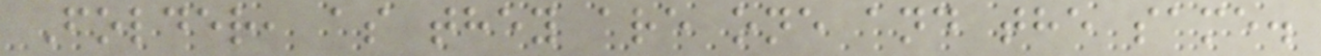Folder, as they are one and the same.
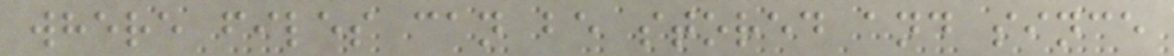where files can be stored and since
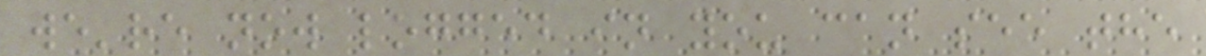we're now logged in you can see the
